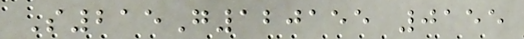S215G120155 0155
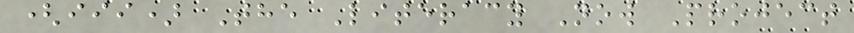(iii) The Literacy Now Project
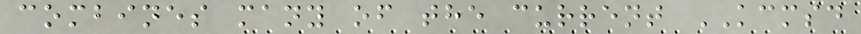combines many of the current KCMSD
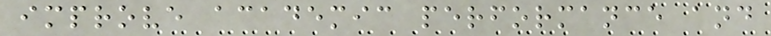improve academic performance and
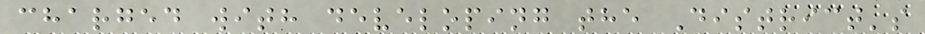charged with developing the District's
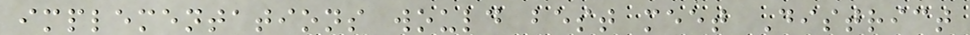implementations would best meet District
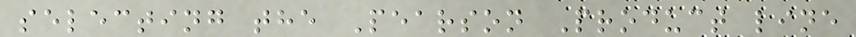selecting the Pearson Product line
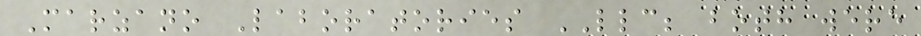Marzano Laboratories LLC; both were
